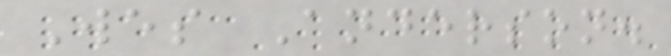Wes Anderson.
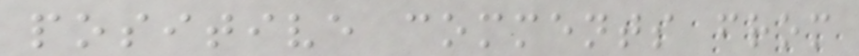positive comments from
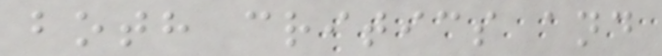both critics and
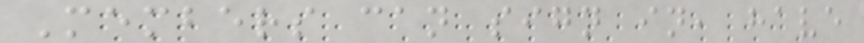Members can sign in, have
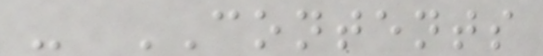- CONTENTS
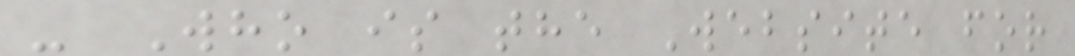- Who is the Website for
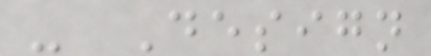- Design
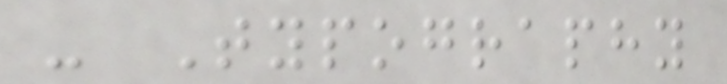- Typography
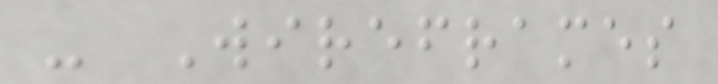- Wireframes
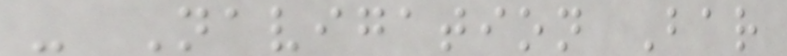- Navigation Bar
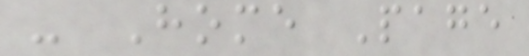- Home Page
